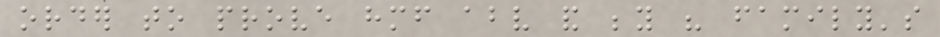order to prove himself above and beyond his family's
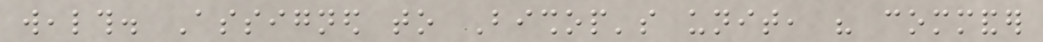wealth. Assigned to Bishop's unit, his commander
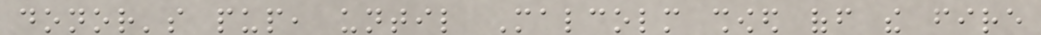donor's pup, until Malcolm showed off the fire
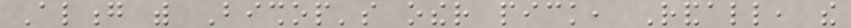Along with Bishop's other pick, Randall, the
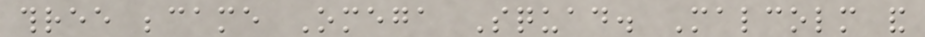three became Omega Squad. Malcolm and
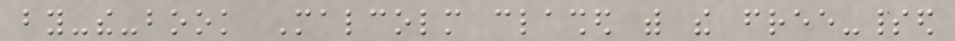by-the-book Malcolm clashed with the free-spirited
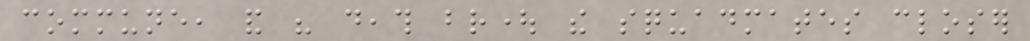commune, and his death brought the squadmates closer
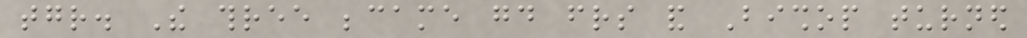together. The three became good friends and Bishop turned
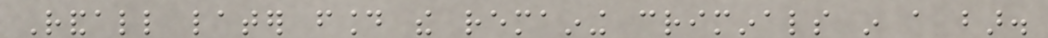Randall later found the remaining criminals in a bar.
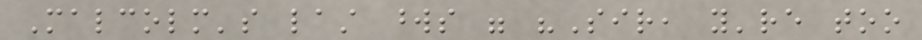Malcolm's last words were "Sir, you're too
